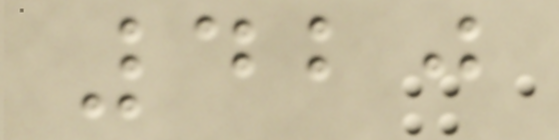420
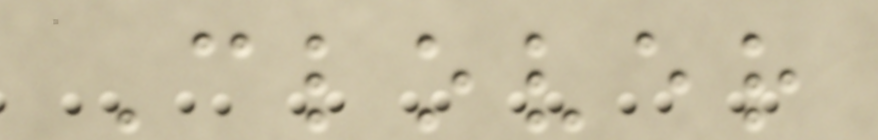Clover
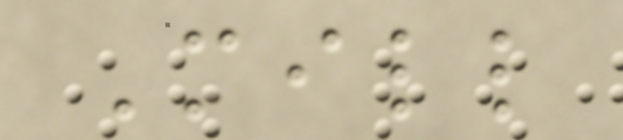Mill
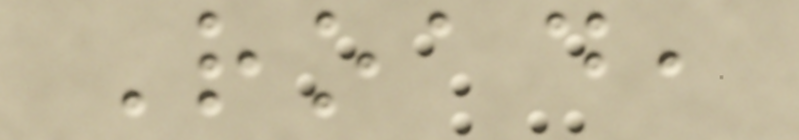Road,
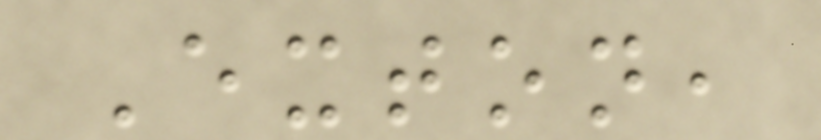Exton,
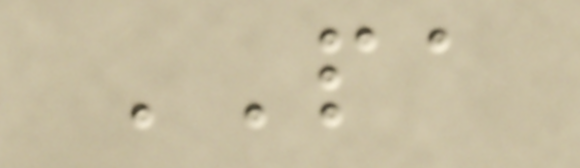PA
